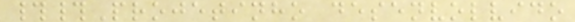##Projetinho desenvolvido
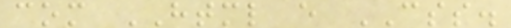com HTML e CSS.
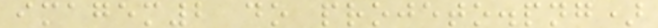imagem2 do projeto.png)
